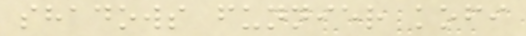shadows funnier kofi
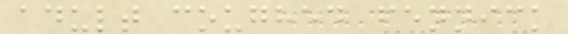adult coughed fennick
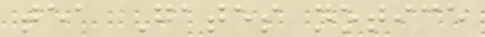tea Gates notice
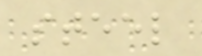steel
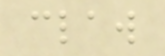claw
